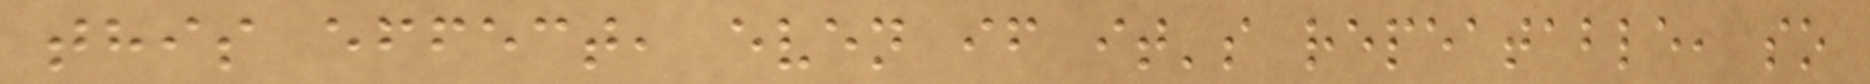this effect, even if it's repeatable, so
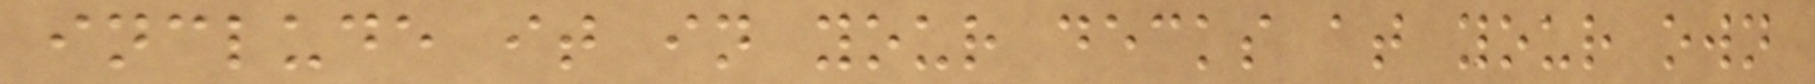include it in your decks at your own
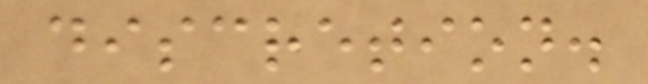discretion.
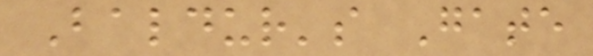Baldur's Gate
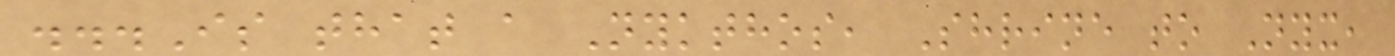...Is that a Nykthos, Shrine to Nyx,
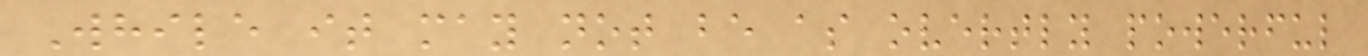While it may not be as overtly powerful
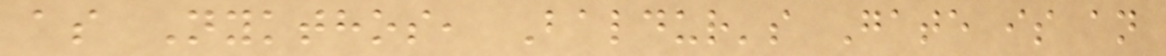as Nykthos, Baldur's Gate is an
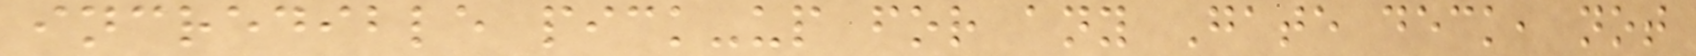incredible pick-up for any Gate deck, not
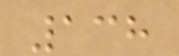138
